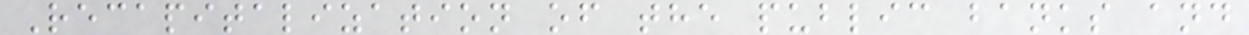Recapitalization of the public banks and
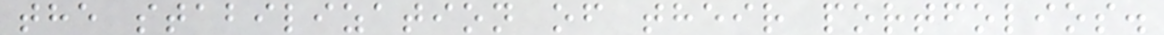the stabilization of their portfolios.
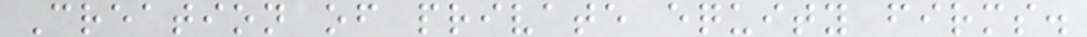Creation of private equity firms.
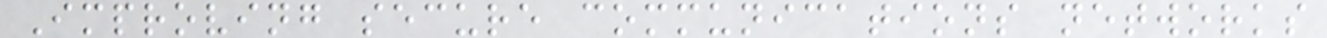Improving secure communications networks
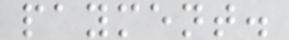payment.
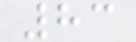83
